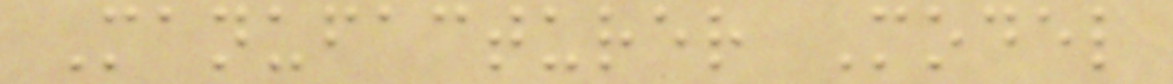Manufacturer Model
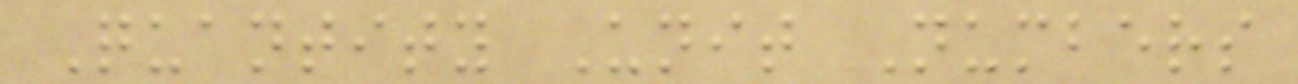Quantity Unit Numbers
